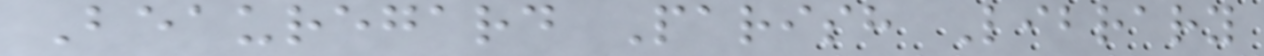Beauregard Parish Library
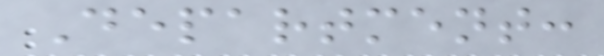Department:
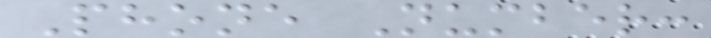Phone Number:
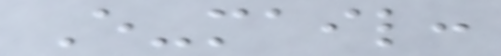E-mail:
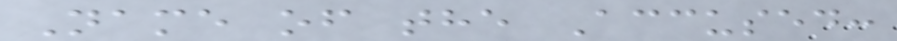Name of the Accused:
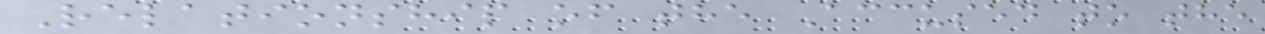Relationship of the Accused to the
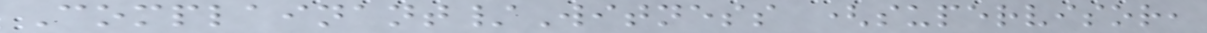Complainant/Witness (supervisor,
